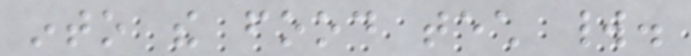into the food tech world.
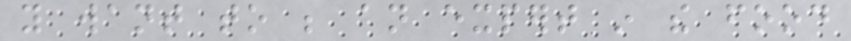you want to be an expert in the food
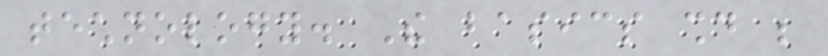technology. The basics should be
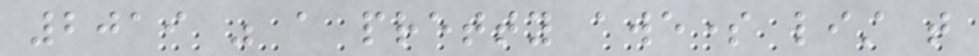2019 was a pretty awesome list that
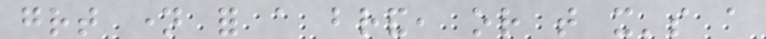great name for a brand, or that it's a
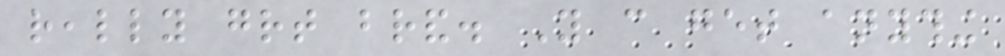really great brand. You can get anything
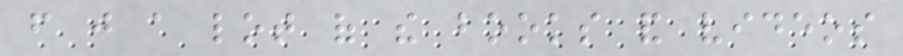from just a lot of the books and videos
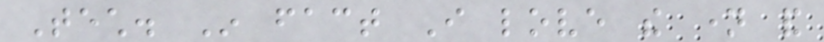Tech. In fact I love the name and
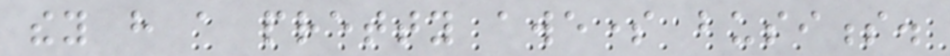they have a pretty awesome business.
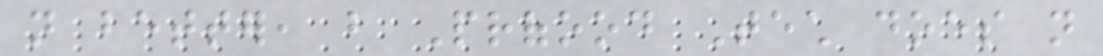not better, but Profood Tech does not
